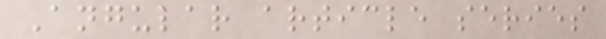Angular article series
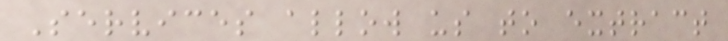Services allow us to extract
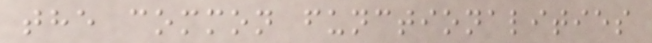the common functionalities
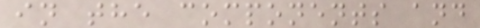in the components and
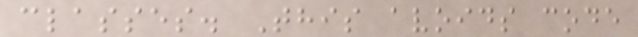classes. This avoids code
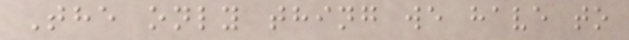The only thing we have to
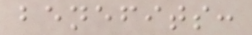benefits:
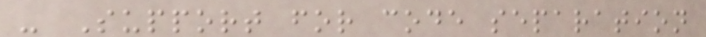- Support for code separation
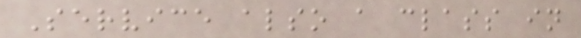Service also a class in
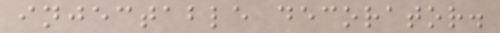injectable decorator.
